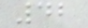42
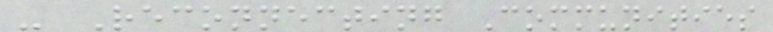- Reconnecting Communities
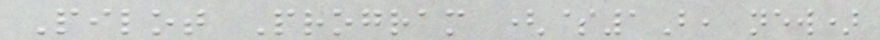Pilot Program ($1B, new)
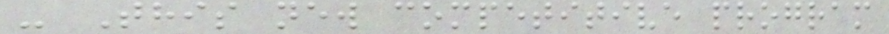- This new competitive program
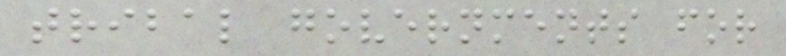tribal governments for
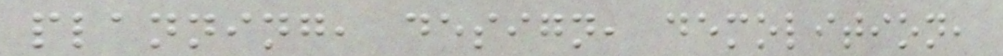planning, design, demolition,
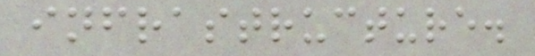infrastructure.
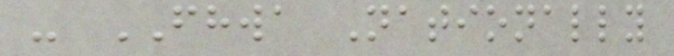- FHWA Nationally
